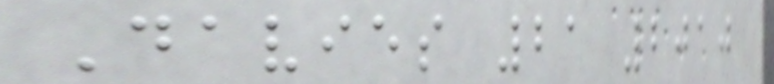Davies 21 2010
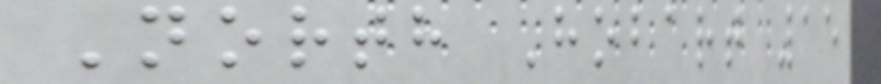North Hobart 15
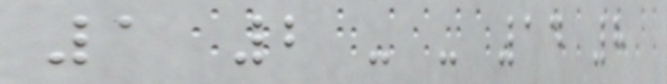1 2 - - 14 8
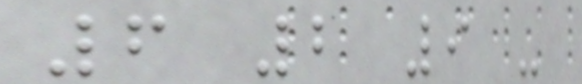6 2 9 -
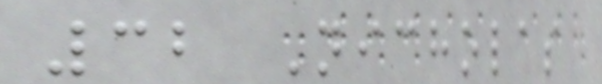32 Nicholas
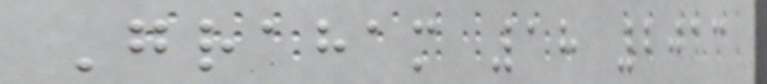Graham 18 2013
